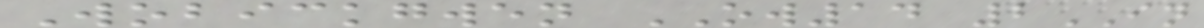Wobickgwen OW14 2IN
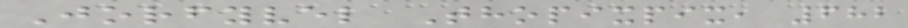Jorfyvel Thopixpix, 682
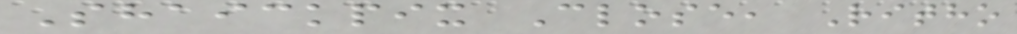Shaickpix Close, Ritho
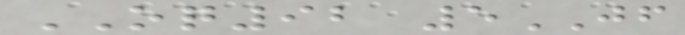OQ92 5JF
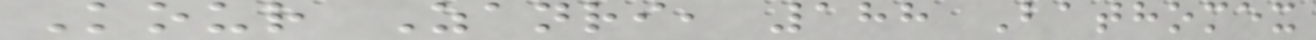Kour Zanri, 188 Bathomex
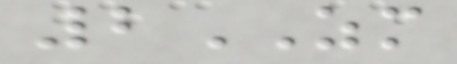2ZM
